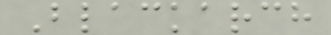Blackarch
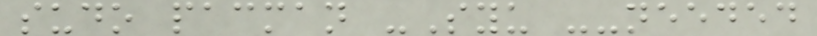sudo pacman -Syu --needed
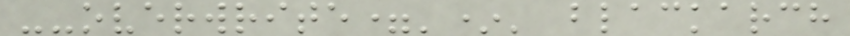--overwrite='*' blackarch
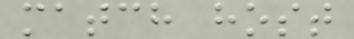match host
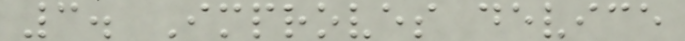3. Improves device
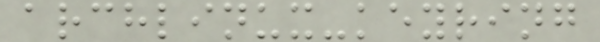archlinux-keyring
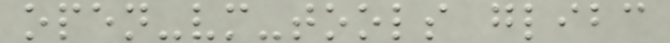open-vm-tools glibc
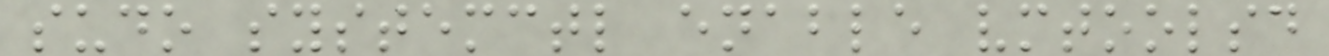sudo systemctl enable vmtoolsd
